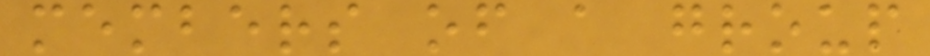members of a group
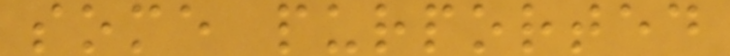some purported
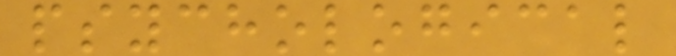psychological
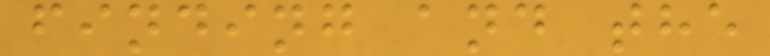finding and the
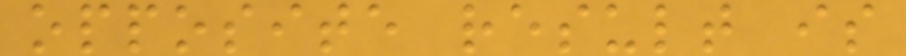opposite result is
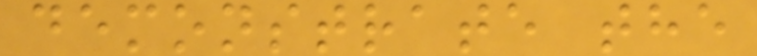demonstrate the
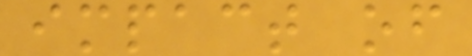impact of
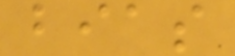bias
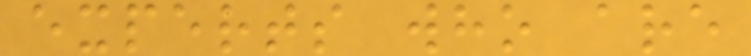experts who are
